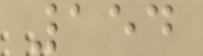154
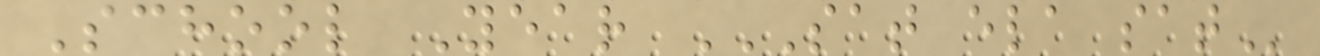School Year SAT ELA SAT
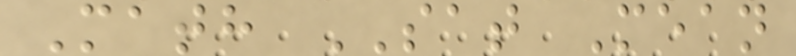Math SAT Mean
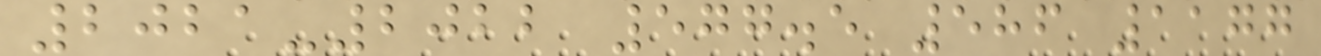2021-2022 577.5 586 1177
